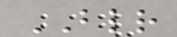BLR
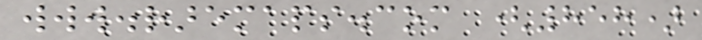www.raremaps.com (858)
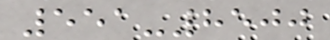551-8500
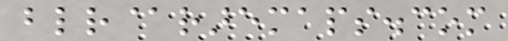blr@raremaps.com
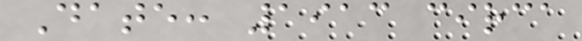Date: 1913 circa
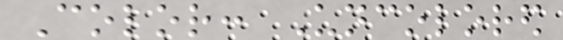Color: Uncolored
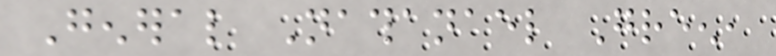General Nathanael Green,
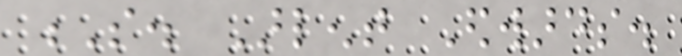S. Arlent Edwards.
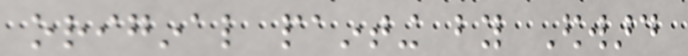original painting by Edward
